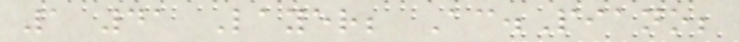1 41 Layer; Ac.Piano;
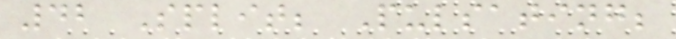42 Split; Pulsating;
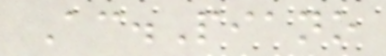Ac.Piano
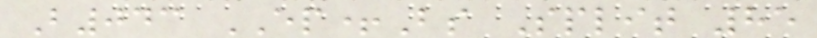B043 EP+Bs Split 85
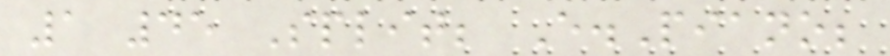1 45 Split; E.Piano;
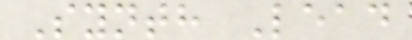Synth Lead
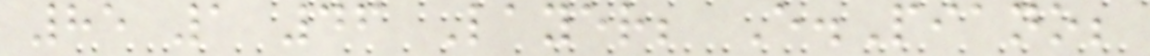85 1 46 Layer; E.Piano;
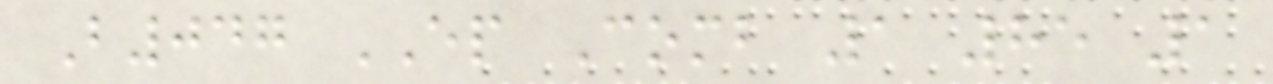B047 EP Comb 1 85 1
